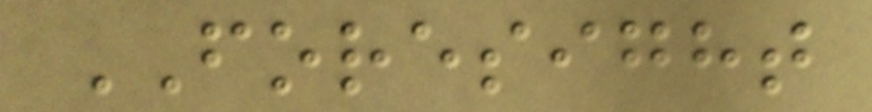FORESIGHT
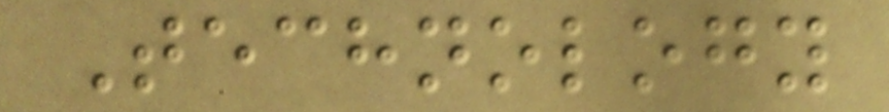Technology
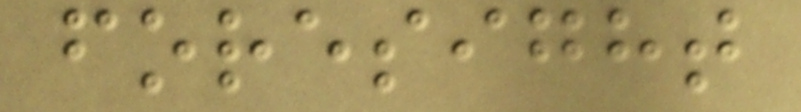foresight
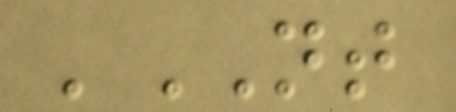'NT
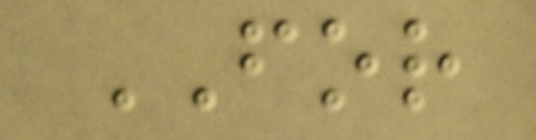FOR
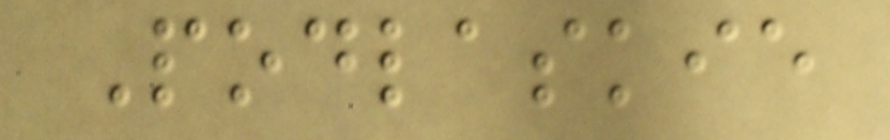Podlaskie
